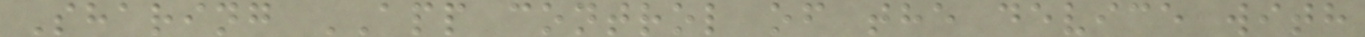Sharing APP control of the device with
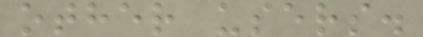other users.
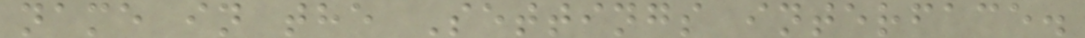name in the Settings interface.
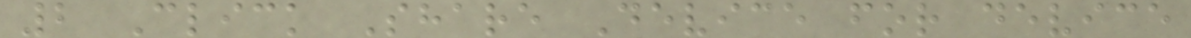2 Click Share Device for device
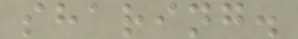sharing.
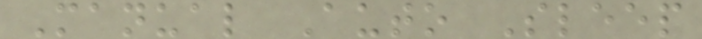Manual Auto Sleep
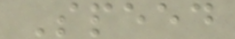Speed
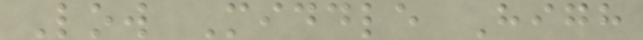Low Middle High
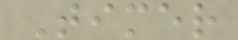Timer
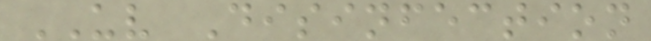UV Disinfection
